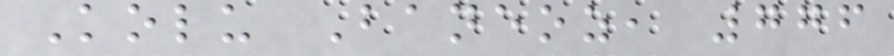Kolu Baneoz, 776
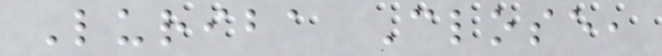Luriba Close,
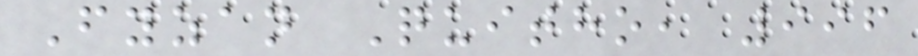Fyzan Quitho, 996
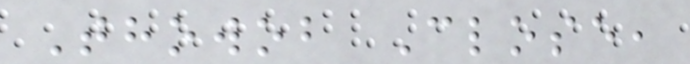Thowob Close,
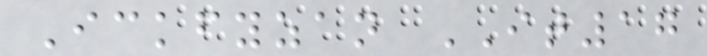Ickfyzan IT17
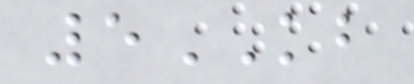5KB
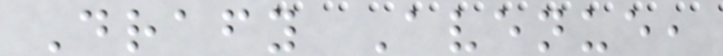Drafy Avenue,
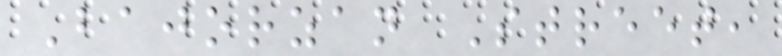Bajorzan Street,
